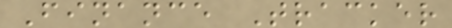Finance Tracker
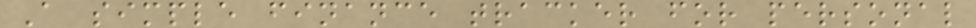A simple finance tracker for personal
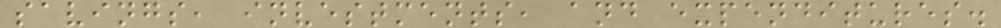savings, investments, and expenditures.
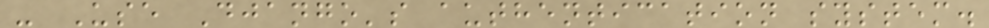- Use Django's authentication system.
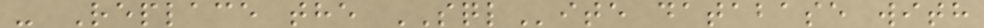- Replace the SQLite database with
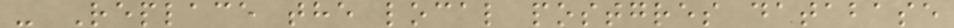- Replace the local postgres database
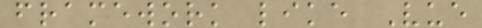framework like Vue
